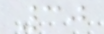30
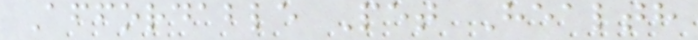Affordable Pet Health
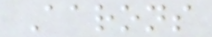Aarons
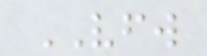VFW
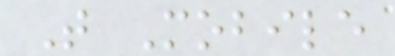T Mobile
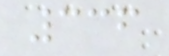336
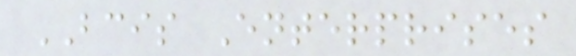BCIS Enterprises
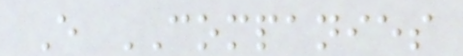E COMPANIES
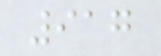917
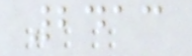2413
